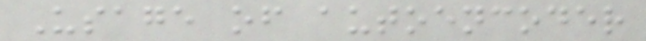Usage of autoencoder
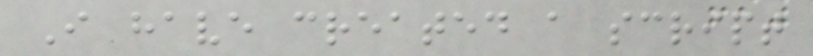I have created a script
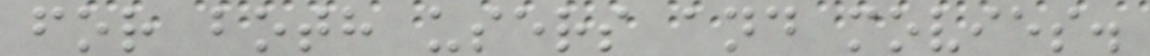for both users and movies.
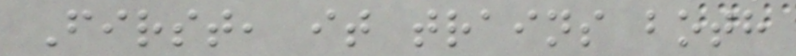First, it trains both
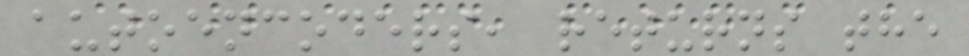autoencoders, returns the
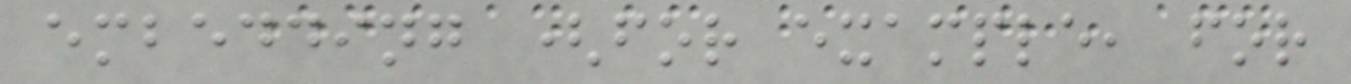embedding (for example, for
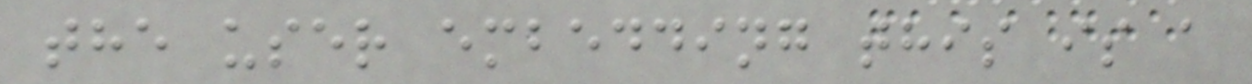the user embedding this is a
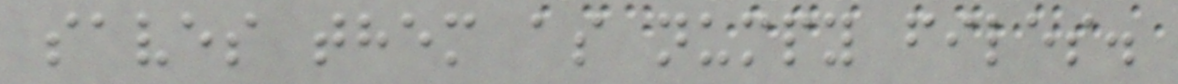saves them as numpy files.
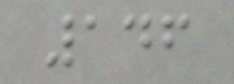146
